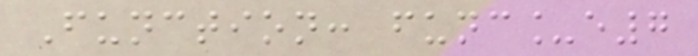Function: func_e7
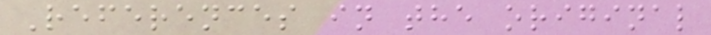References in the original
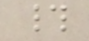#
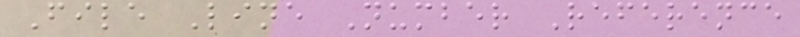File Line Number Reference
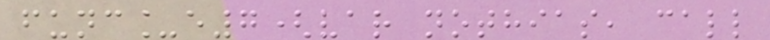func_e7(var nothias, call
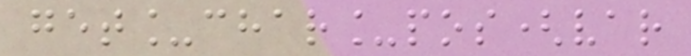get_char_pos(var
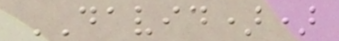DAVID))
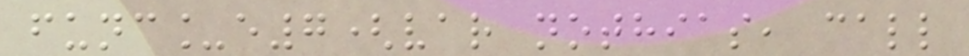func_e7(var nothias, call
